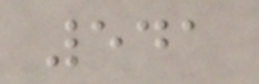541
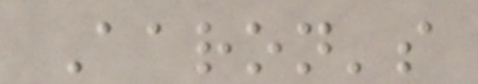Aaron's
